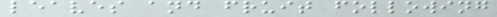leaves and fruit following
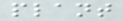plant
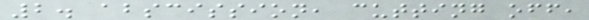2. abscission, cutting off,
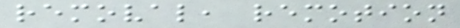removal, remotion
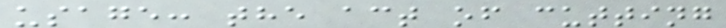usage: the act of cutting
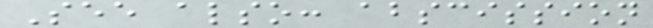See also: abscission
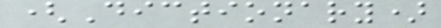(Dictionary)
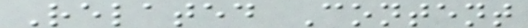Related Content
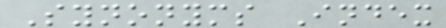Synonyms Index
